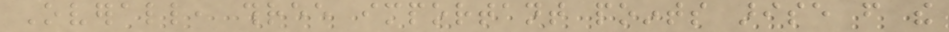Overall, three important points arise from the
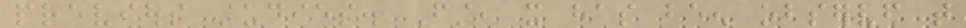previous studies. First, it has been observed that
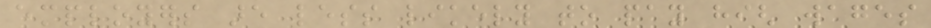employers are less likely to pay high wages
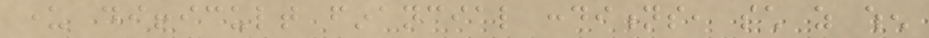under difficult financial conditions, such as when
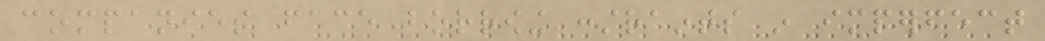companies face borrowing constraints in imperfect
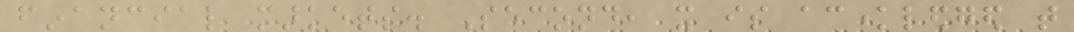financial markets. Second, it is acknowledged that
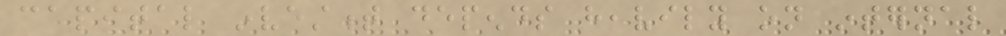capital investment depends heavily on internal
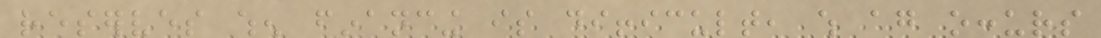reserves when financing is difficult, which again occurs
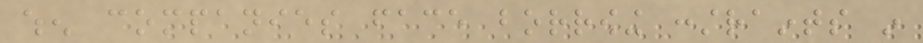when companies face borrowing constraints in
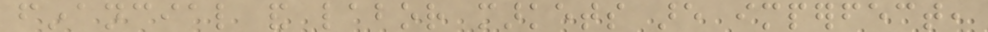financial and labor markets are imperfect,
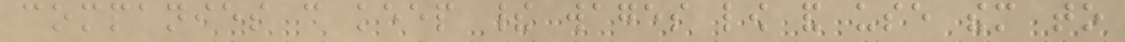companies can keep their wages low and use them to
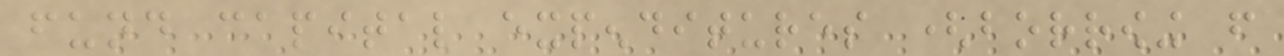fund capital expenditures (borrowing from
